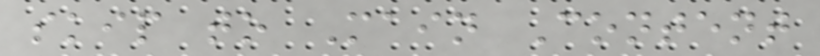skip to Main Content
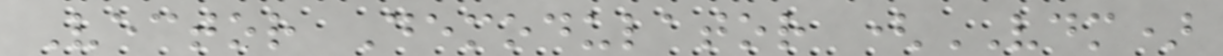Vector Demodulator (VDM)
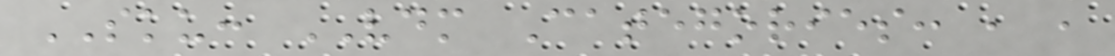SKU: VDM Categories: , ,
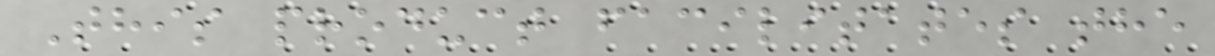This product facilitates the
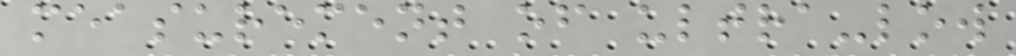measurement of ultra-low
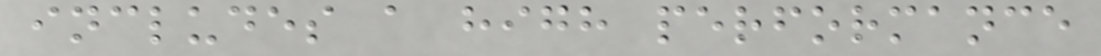includes a high performance
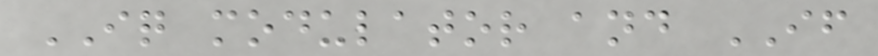IQ modulator and IF
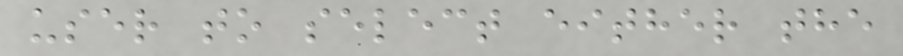user to select either the
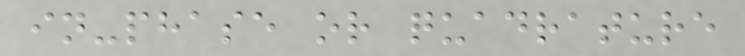in-phase or quadrature
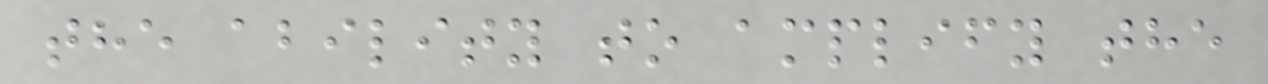the ability to amplify the
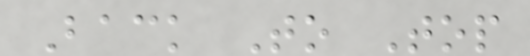Back To Top
